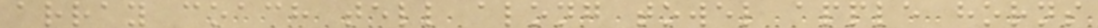array coach tell along towel apple horns
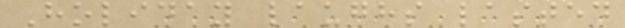Holiday laughs lasted
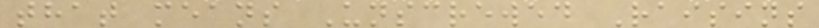that means Unscrewed Raisins
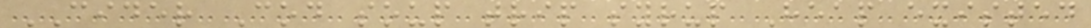CIDER Cod soup trip syrup Heap existed
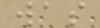was
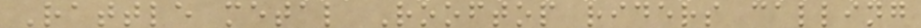Rattle metal Rooftop riders calling
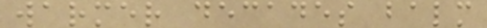warmer decades balm
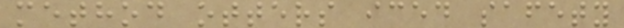method otters iced safety
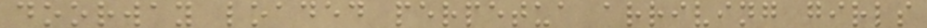doorway loaded perpetua arriving girls
